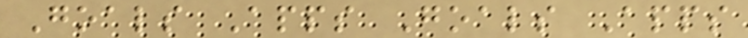Goals Apps Goals Apps
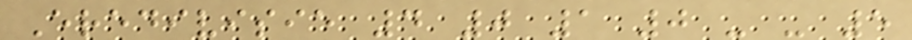Eredivisie 4 0 1 0 - - 5
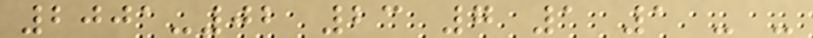2001-02 23 7 1 1 - -
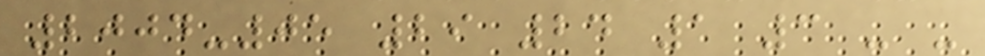2004-05 29 24 1 3 - -
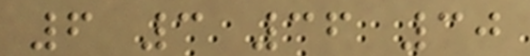6 3 36 30
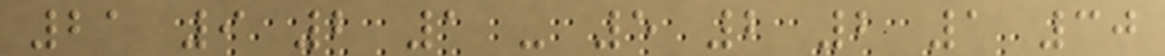21 9 2 1 - 5 2 2 1 30
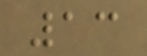13
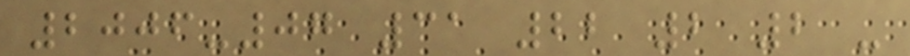2006-07 31 22 2 2 -
